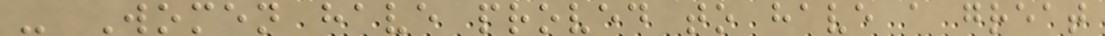- Women have proved to have a great
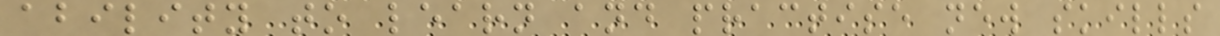ability to learn and practise new skills
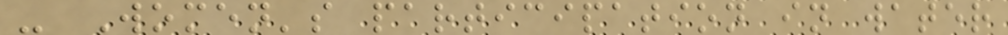- Women's participation in water
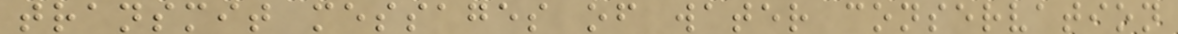transmit messages of water conservation
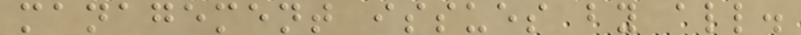management issues by all.
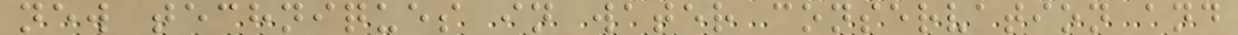new techniques in water conservation and
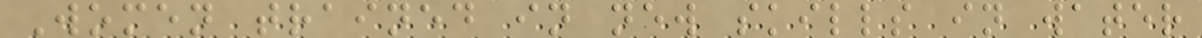Women trained in new skills in water
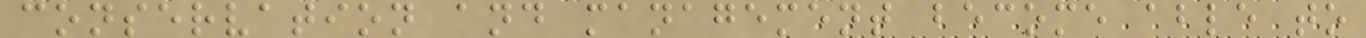conservation and management become able to
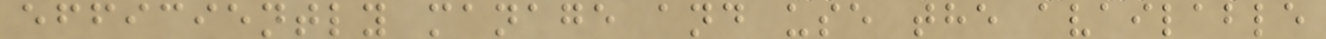efficiently manage and use the available
